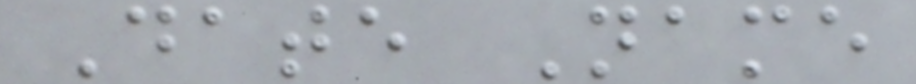Date Name
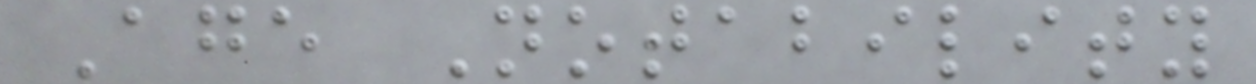Age Notability
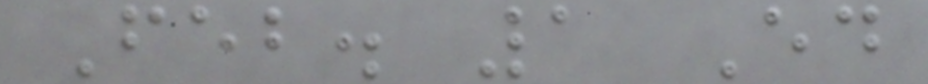Feb. 1 Ed
